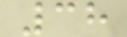38
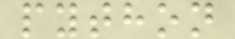python
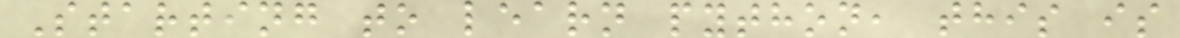Starting to learn python, this is
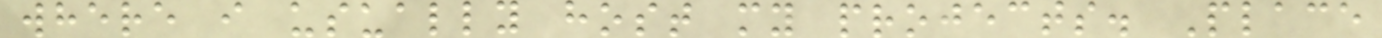where i usually host my projects. Place
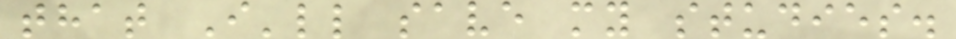that I'll save my studies.
